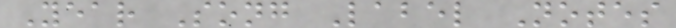Year Song Label Notes
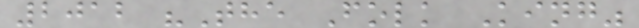2012 "The Folk King"
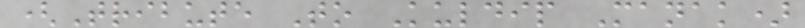(Tribute To Kuldip Manak)
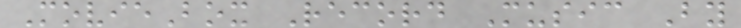MovieBox Record Music By
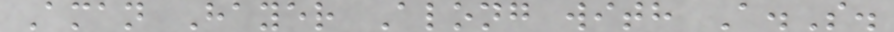Aman Hayer Along with A.S.
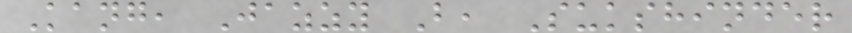Kang, Jazzy B, Sukshinder
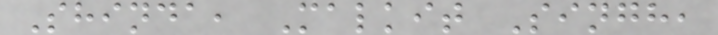Shinda, Malkit Singh,
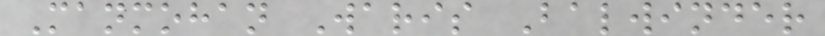Manmohan Waris Balwinder
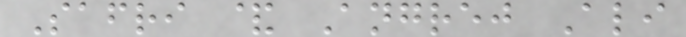Safri & Angrej Ali
